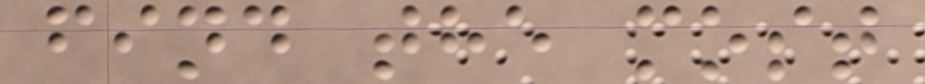find the most
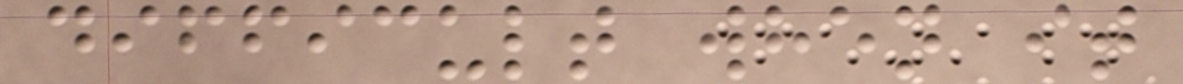difficult when it
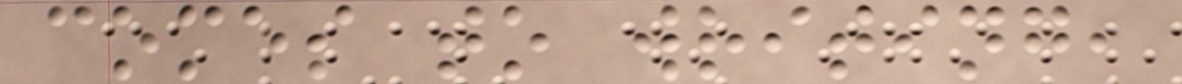comes to writing,
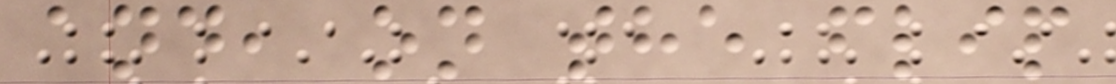and, on the flip
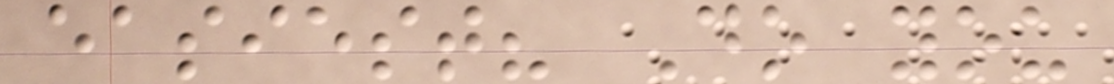easiest? Do you
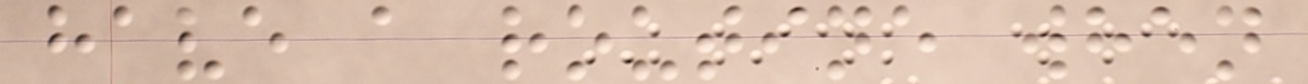have a routine when
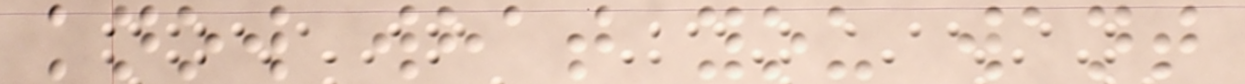know what you want
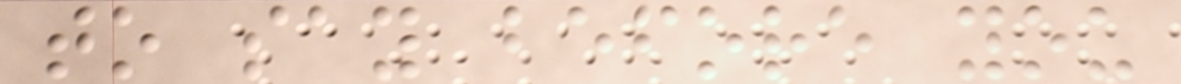to say before you
